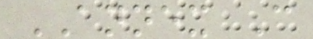ANNEX C
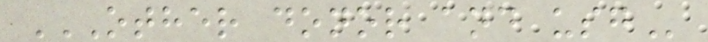OTHER DONOR AND USG
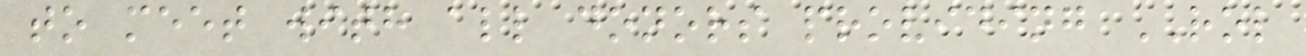to meet with all donors providing ROL
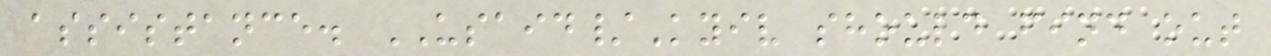assistance. USAID/Kyiv should find out
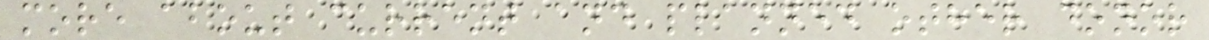more about current and planned other donor
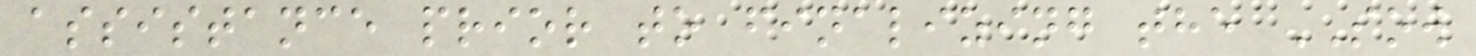assistance prior to finalizing the SOW
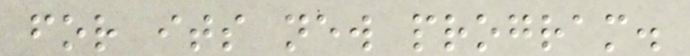for its new program.
